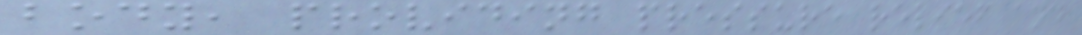body, providing pressure relief and
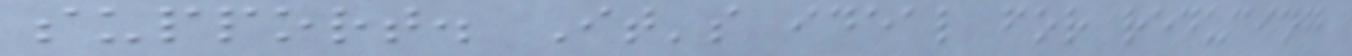support. It's ideal for reducing
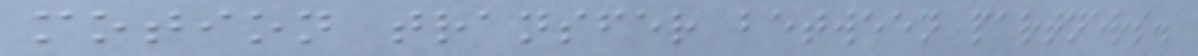motion transfer between partners.
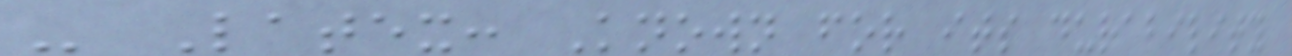- Latex: Known for its durability
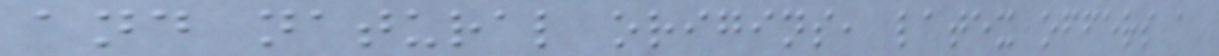and natural origins, latex offers a
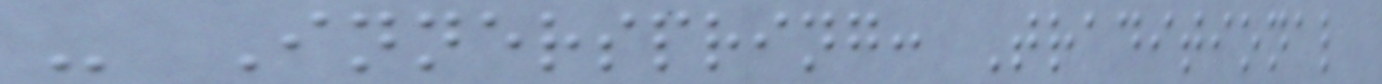- Innerspring: Traditional
